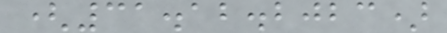(31.12.2023)
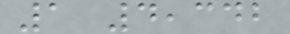1 4,342
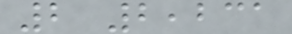2 2,231
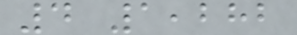4 1,282
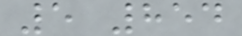5 854
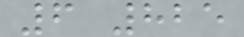6 825
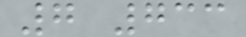7 733
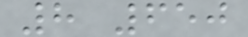8 650
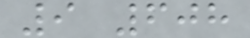9 608
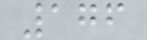176
